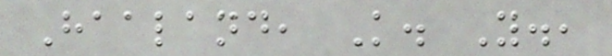Haaland, K. Y.,
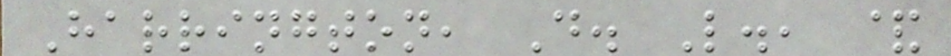Harrington, D. L., &
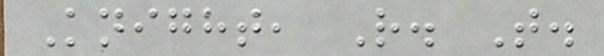Knight, R. T.
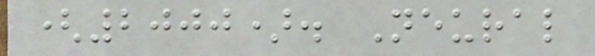(2000). Neural
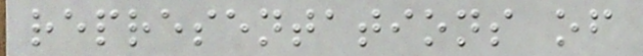representations of
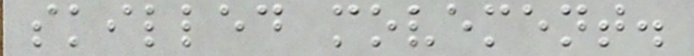skilled movement.
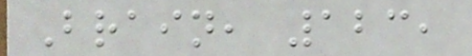Brain, 123,
